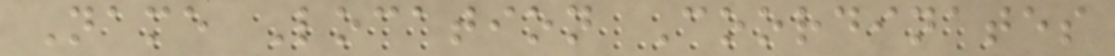Name Location Coordinates
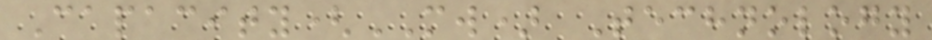Capacity(MW) Technology
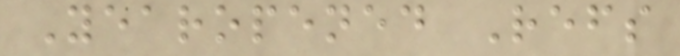Yearopened Refs
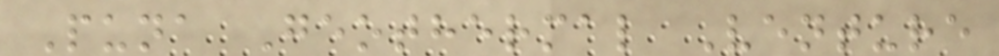Puna Geothermal Venture
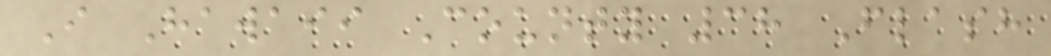I Hawaii County 38 Flash
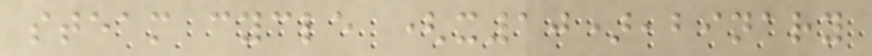steam cycle (x10),binary
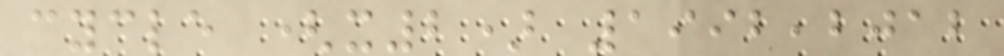cycle (x2) 1992,2012
